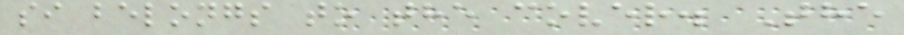si belongs to the cover. The
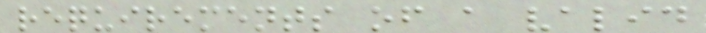requirements of a valid
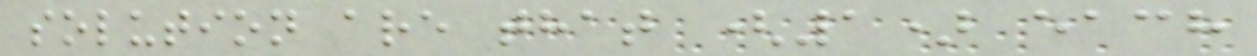solution are that (1) each
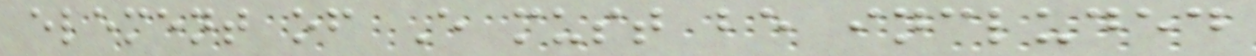element of E must be included
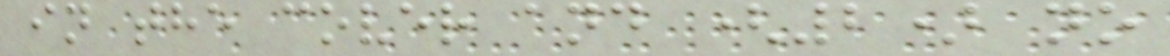in the cover and (2) no
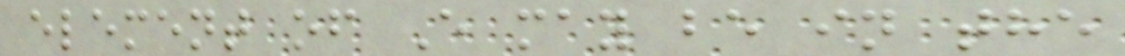element of E may be in the
